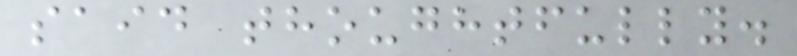said thoughtfully.
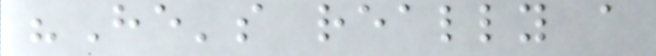"He's really a
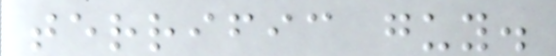terrific guy.
